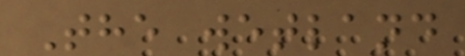The wetland
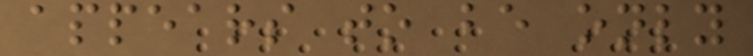appears to be only
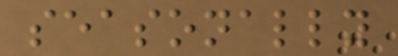seasonally
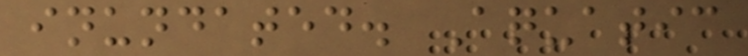inundated. Aquatic
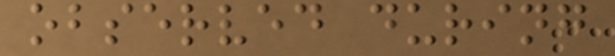observed during
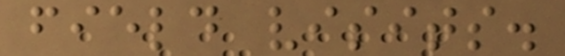field visits.
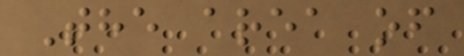The area of
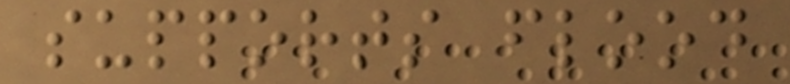supports flood
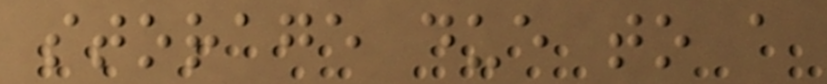storage due to a
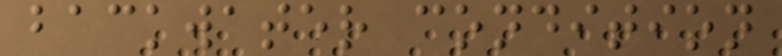backwater condition
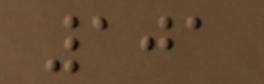101
